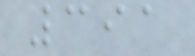391
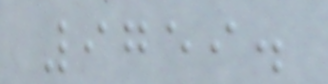9759.
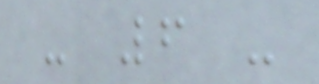- 6 -
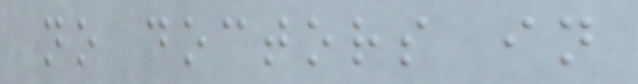no doctors in
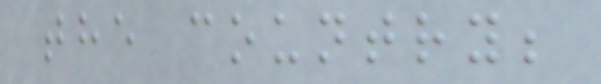the country;
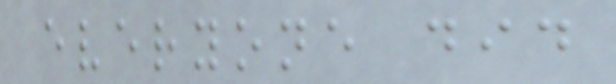everyone did
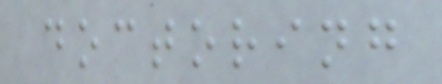doctoring
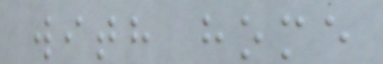with home
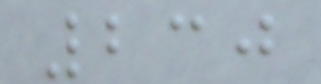230
